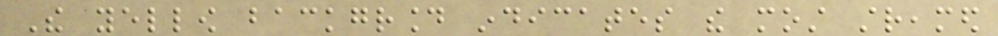The yellow background indicates the most streamed
